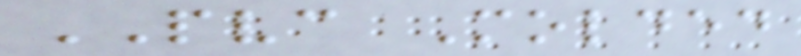PVC Molded
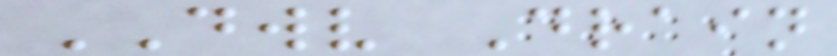DWV Drain
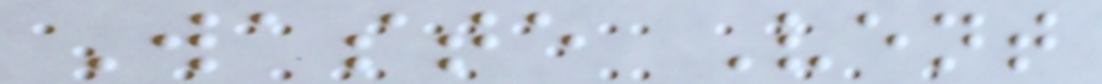Waste Vent
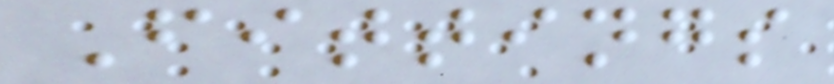Fittings
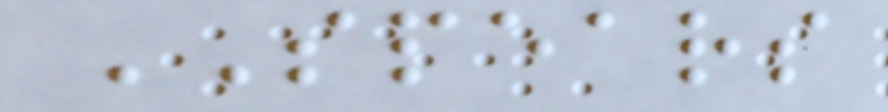SPEARS
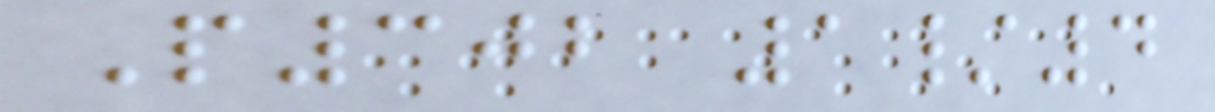P302 1/4
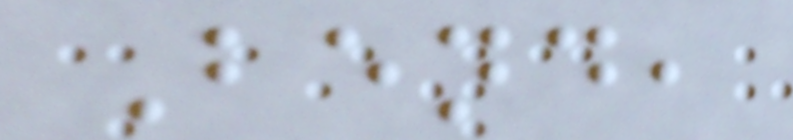Bend,
